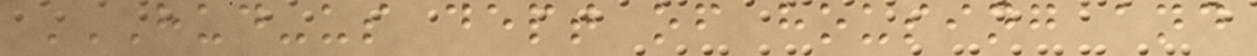HUD-US DEPT OF HOUSING AND
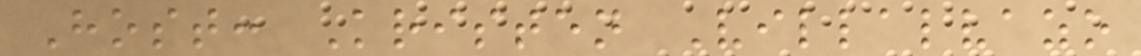Host: Kristen Villalvazo
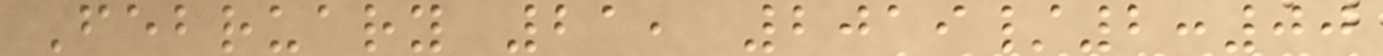February 21, 2019/2:00
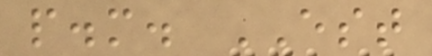p.m. EST
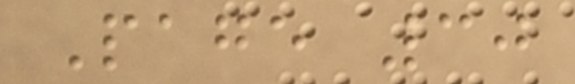Page 30
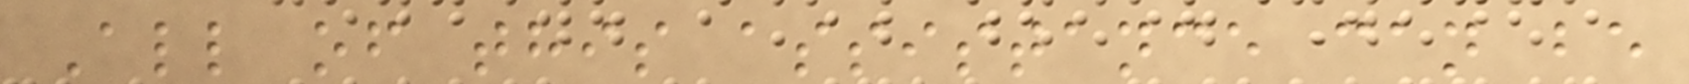All of this assistance can be
